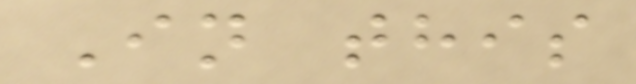In this
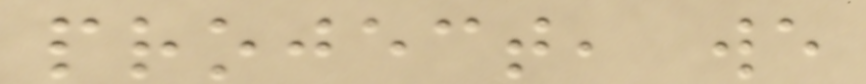project, we
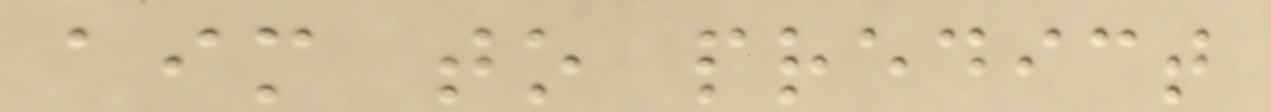aim to predict
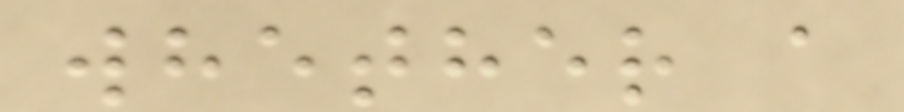whether a
